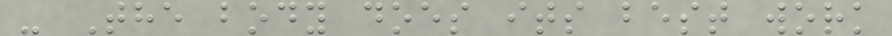- The body does its best work
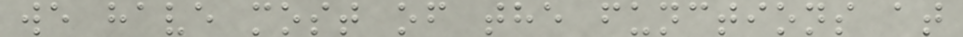we have most of the functions at
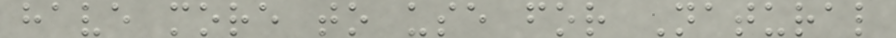have more to use for Natural
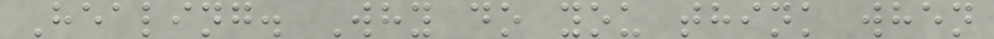Healing. Why do you think when
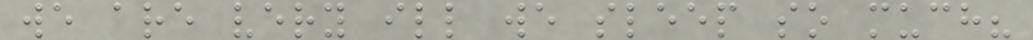we are very ill we sleep so much?
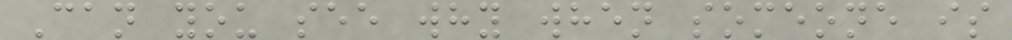Can you see why when someone is
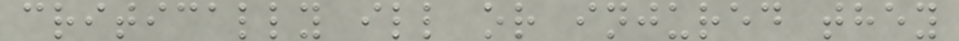critically ill or injured they
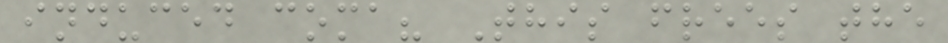induced coma? This frees the
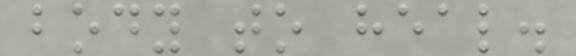body to heal.
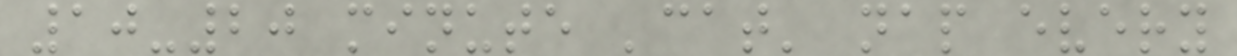10-20 minute 'cat' nap every
